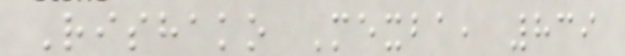Rishako Mexba, 839
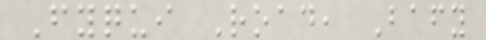Fyqui Road, Bafy
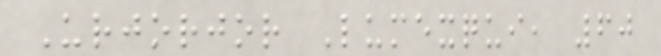Urjorjor Lumexqui, 60
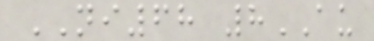NI68 8AU
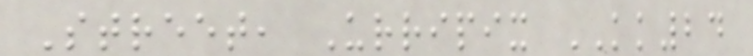Street, Urripix KK24
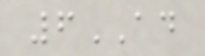6AD
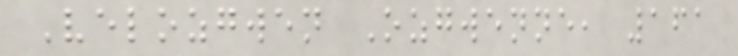Velozgwen Ozgwenne, 161
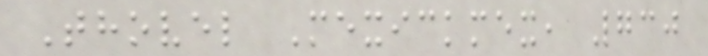Thovel Mexickmex, 730
